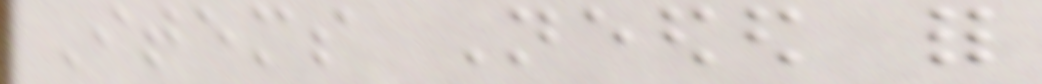Items Needed for
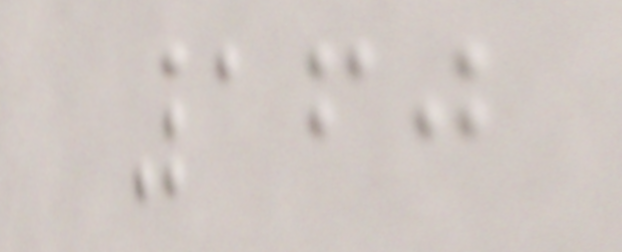160
